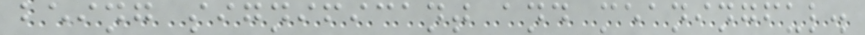being significant and meaningful.
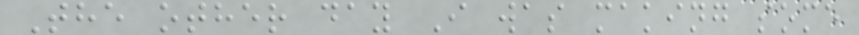The other day I was making some
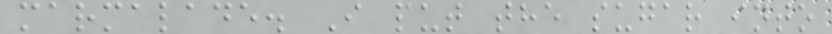marmalade. I put the sugar into
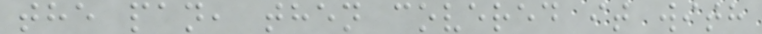the pan, then covered it with
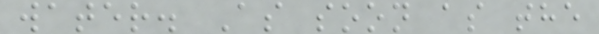water. As soon as the
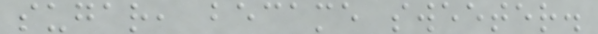sugar, became sweeter.
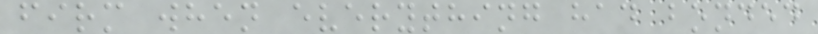firm when everything had bonded
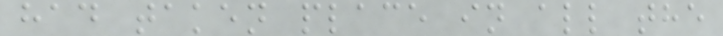had taken place in all the
